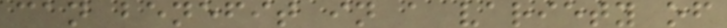can benefit in a variety of
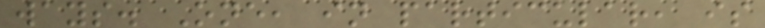ways. One, in particular, is
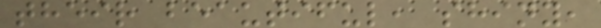their beautiful, shiny,
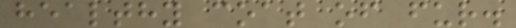healthy coat of fur.
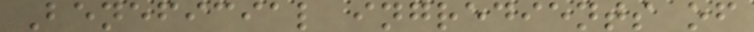Beneficial ingredients of
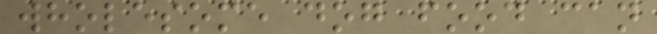wholesome dog food can
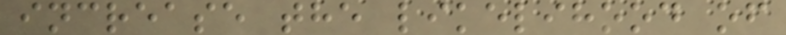increase the likelihood of
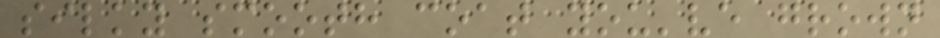silky smooth coat you've grown
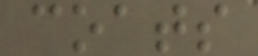coats
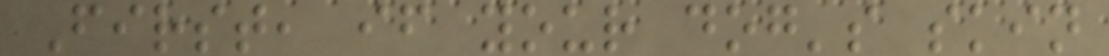First, if your dog's skin
